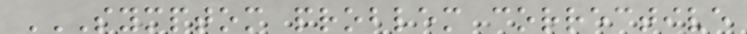SYMPTOM PROBLEM CORRECTIVE
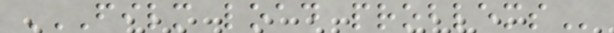FILM LOAD PROBLEMS
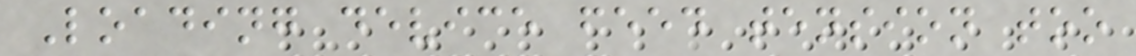Loading device feed tension too
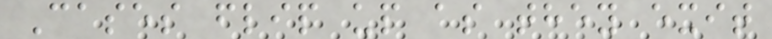Cases flip up as they exit
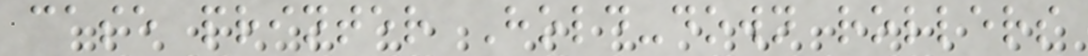case printer Hold-down rollers
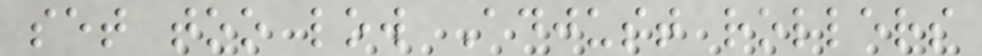set too low Adjust rollers
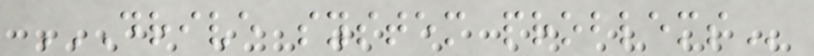DRIVE SYSTEM PROBLEMS
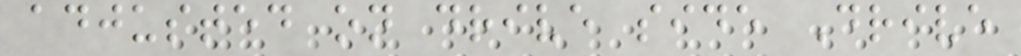adjusted on drive side Drive
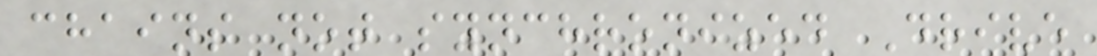chains not synchronized Drive
